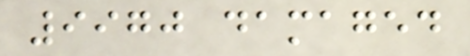9970 damaged
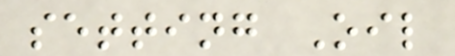setting Oil
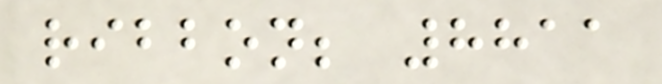ribbon; 8811
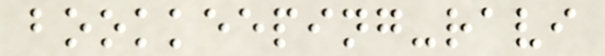bookkeeping-ravi
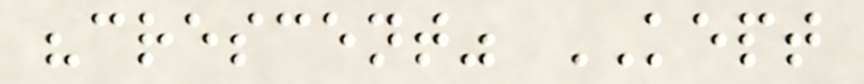"crescent" KEPT
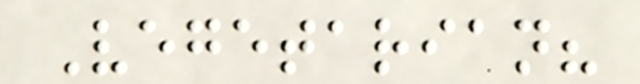Vegetarian?
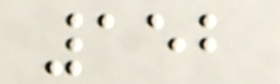152
